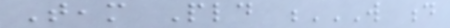Team Pld W D
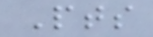Pts
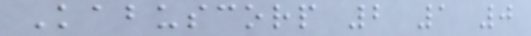Kabuscorp 2 1 0
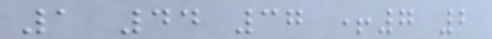1 44 37 +7 2
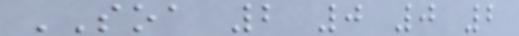SOA 2 0 0 2
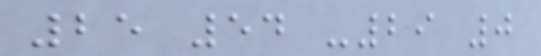25 54 -29 0
